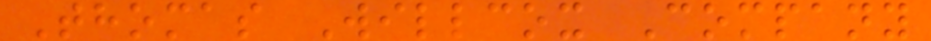Thomas Willcox Company
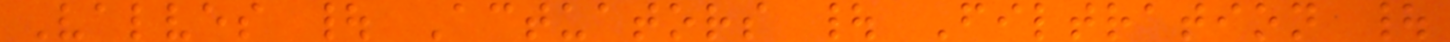Valves | Actuators | Filtration |
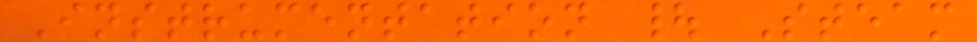Instrumentation | Steam
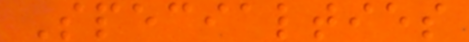Specialties
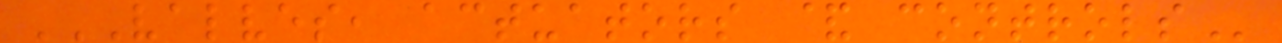VALVES, ACTUATORS & CONTROLS
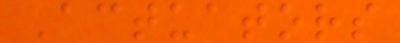Actuators
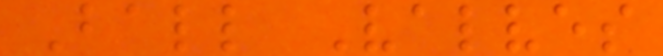Ball Valves
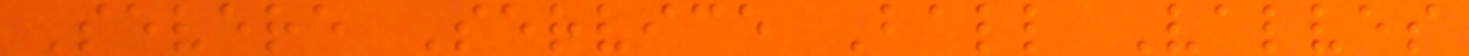Severe Service Ball Valves
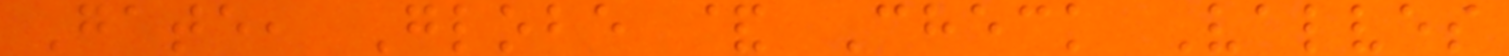Gate, Globe & Check Valves
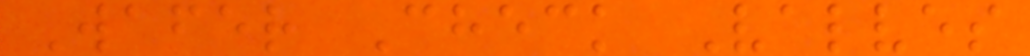Wafer Check Valves
